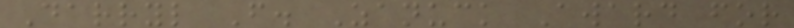Darryl F. Zanuck Award for
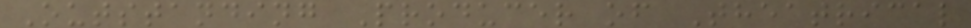Outstanding Producer of Theatrical
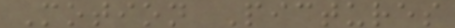Motion Pictures
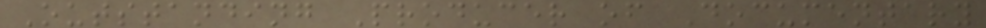Outstanding Producer of Documentary
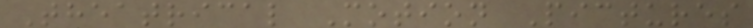Theatrical Motion Pictures
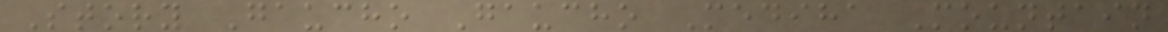Story Gaucho Gaucho Mediha Mountain
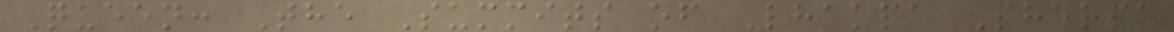Queen: The Summits of Lhakpa Sherpa
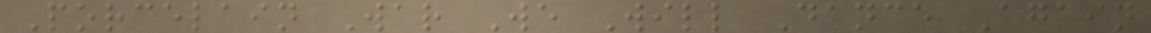Porcelain War We Will Dance Again
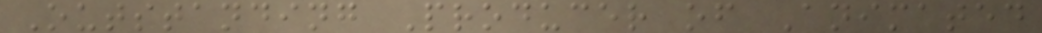Outstanding Producer of Animated
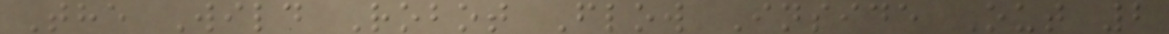The Wild Robot Flow Inside Out 2
